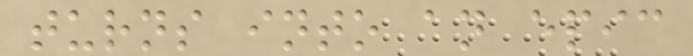turns into an epic
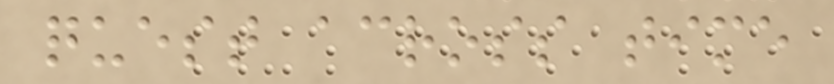quest across time
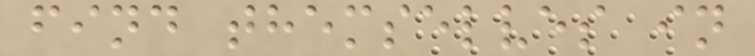find themselves in
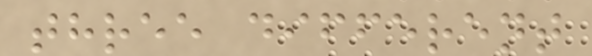three different
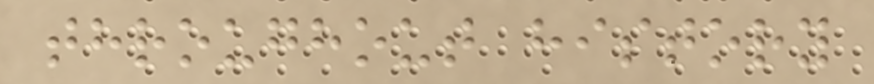throughout history
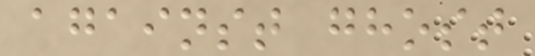against ghost
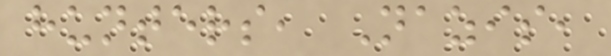hunters, Nazis,
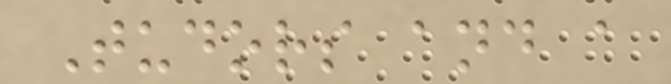Tudors and a
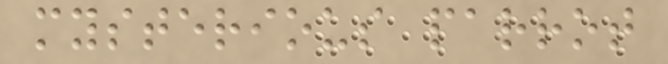mysterious parrot
